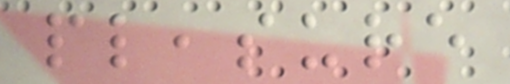pleasure
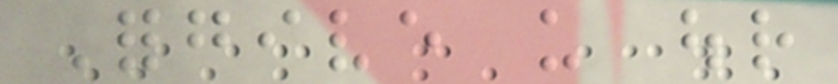Forgive us our
